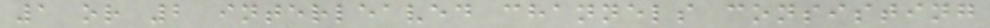1 or 2 interleaved channels consisting
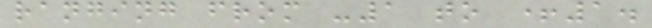ranging from -1 to +1.
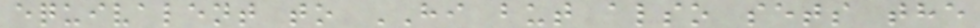equivalent to HI but also sets the
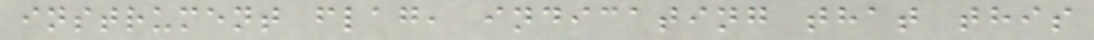instrument flag, indicating that this
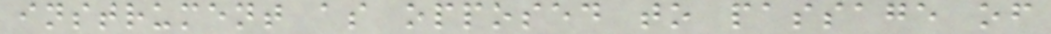instrument as opposed to passage of
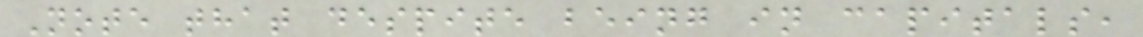Note that despite being in capitals,
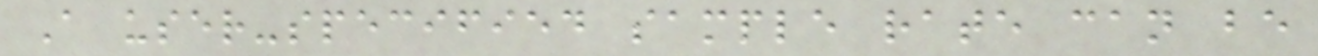A user-specified sample rate can be
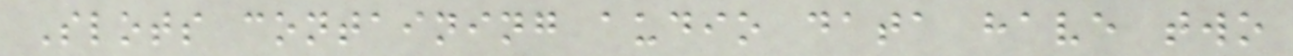Slots containing audio data have two
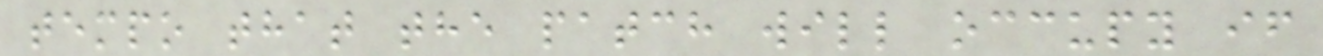tempo that the patch will occupy if
